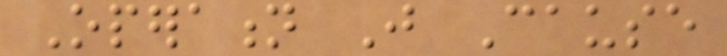Operation Just Cause
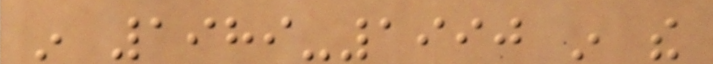in 1989-1990 in the
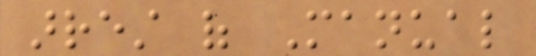arrest of Manual
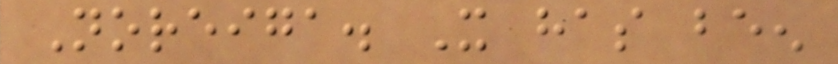Noreiga. It has been
